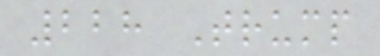228 Trump
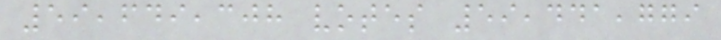59,649,308 votes 59,441,779
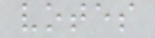votes
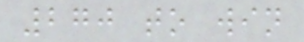270 to win
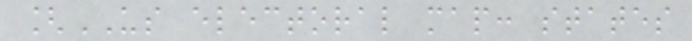[US electoral map: states
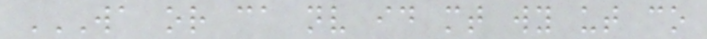WA OR CA NV ID MT WY UT CO
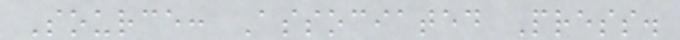Source: Associated Press.
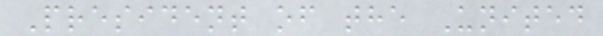President of the United
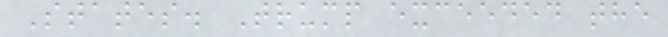States. Trump exceeded the
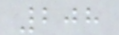208
